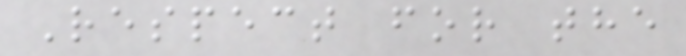Respect for the
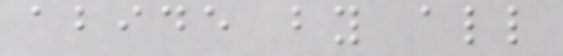abide by all
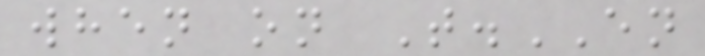when on T.EN
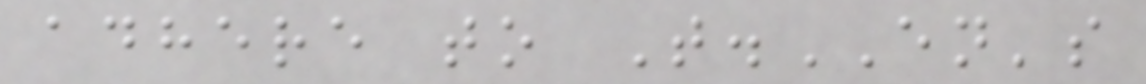adhere to T.EN's
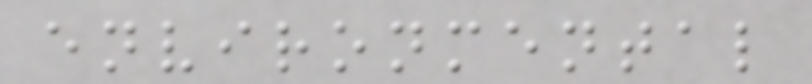environmental
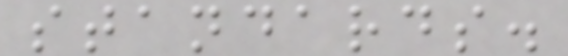standards.
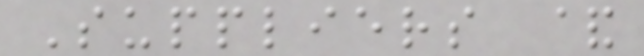Suppliers &
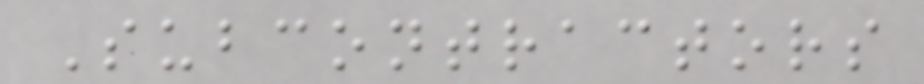Subcontractors
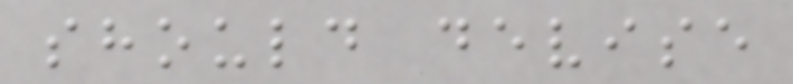should devise
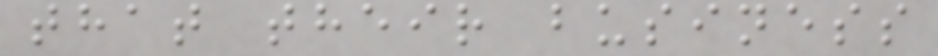that their business
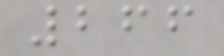266
